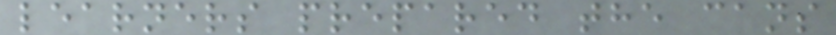learners prepared the cans
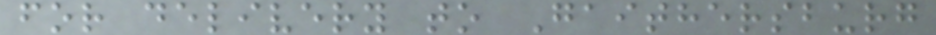for delivery to Gaithersburg
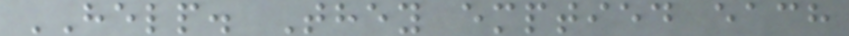HELP. They emptied each
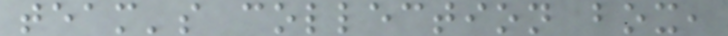team's collection box,
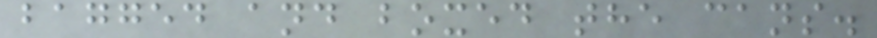bagged and boxed the cans.
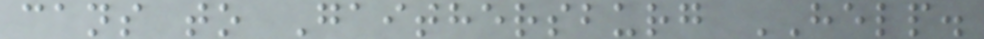cans to Gaithersburg HELP.
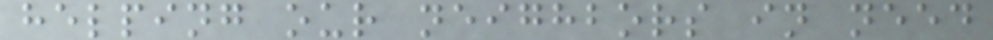helping our neighbors in need
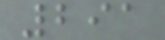291
